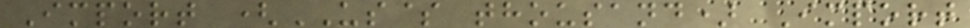Import (US$ thousand) Import
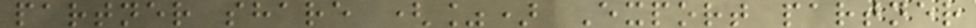partner share (%) Export partner
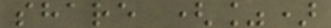share (%)
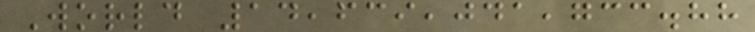World 14,639,041,733.88
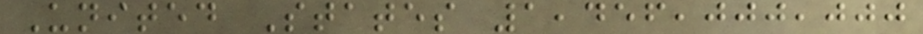United States 1,456,000,000
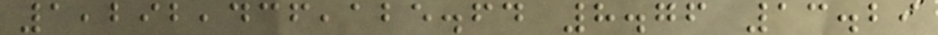1,292,436,125.64 8.76 13.29
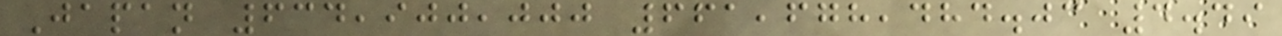Japan 634,900,000 661,678,484.03 4.49
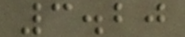3.20
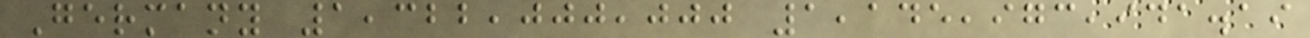Germany 1,322,000,000 1,145,973,941.19
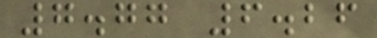7.77 6.26
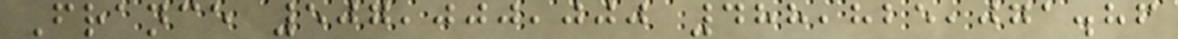France 507,000,000 488,825,071.86
